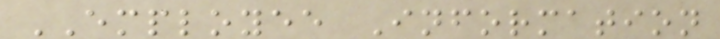EMPLOYEE Information
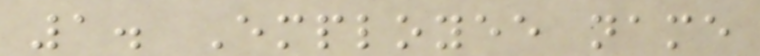1. Employee name
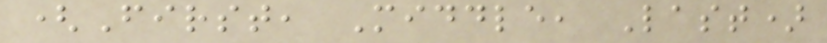(First, Middle, Last)
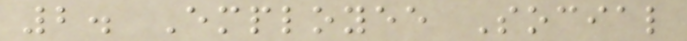2. Employee Social
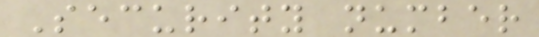Security number
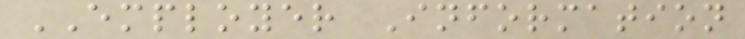EMPLOYER Information
